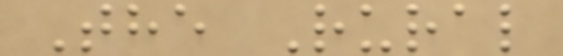The Rural
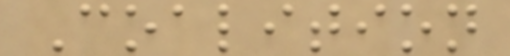Coalition
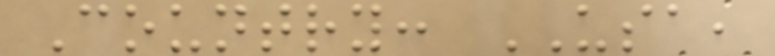Country: USA,
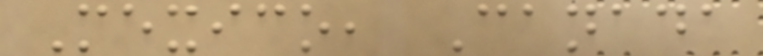Mexico, Canada
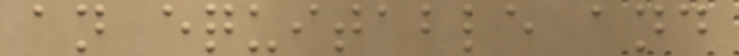an equitable and
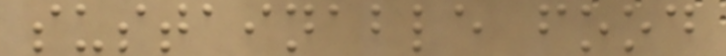sustainable food
